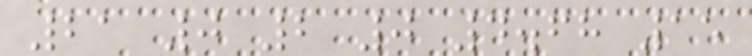21 0 2 0 4.68 15
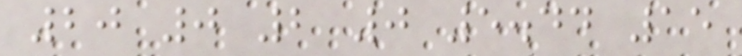20 0 2 0 5.44 15
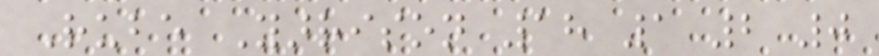Rube Yarrison 18 1 2 0
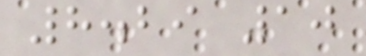8.29 10
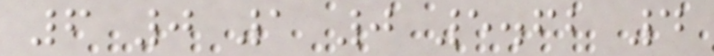6 0 1 0 5.62 4
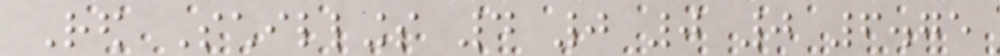Red Schillings 4 0 0 0 6.75
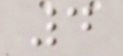4
